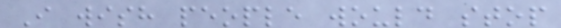I wish people would stop
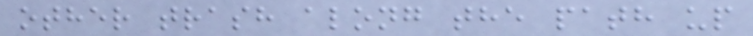other trash along the path up
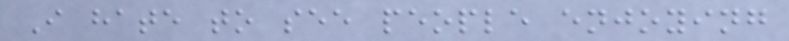I hate to see people enjoying
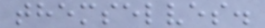themselves.
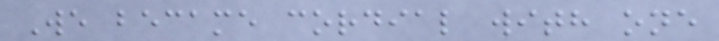We became cordial with one
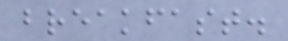breakfast.
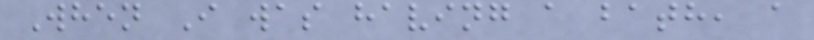When I was having a bath, a
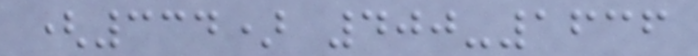(334) 400-1636
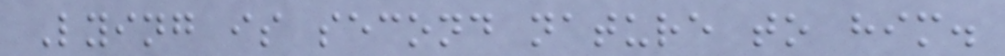Lying is second nature to him.
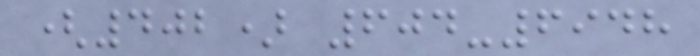(402) 604-6948
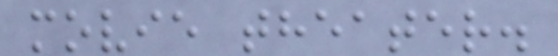movie theater.
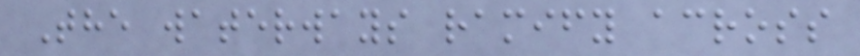The waterways ramify across
